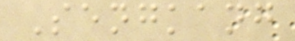Sengkang
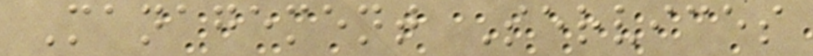Management Services
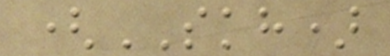(SKH)
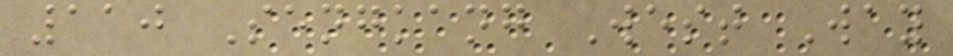110 Sengkang West Way
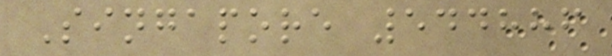Singapore 544886
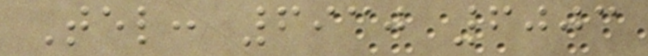Tel: 6930 6003
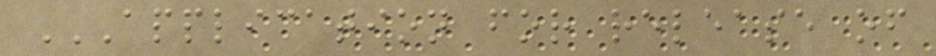APPLICATION FOR RELEASE OF
